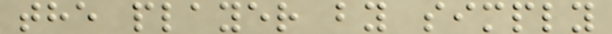the player by simply
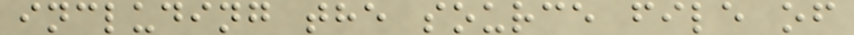including the source file of
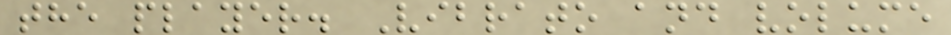the player. Vibrato and volume
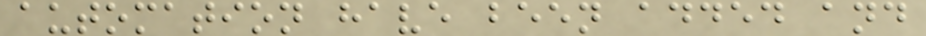automation have been added and
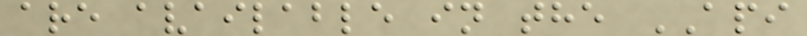are available in the API
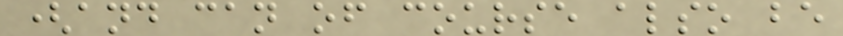(and can of course also be
